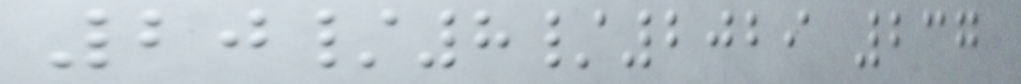20/8/2029 237
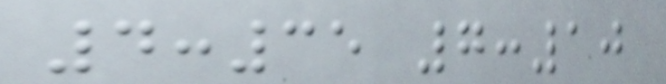4:35 7:10
